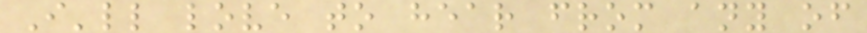I'll love to hear from any of
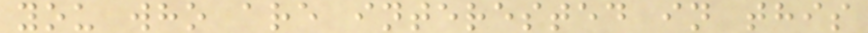you who are interested in this
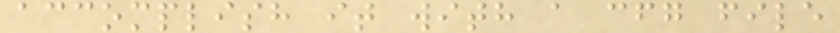accomplish it with a cfg file
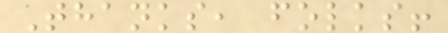Thanks, folks!
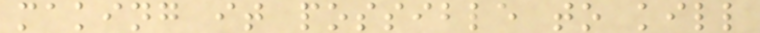making it possible to kill
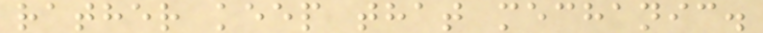rather keep that mechanic.
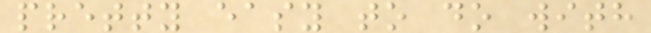pretty easy to do with
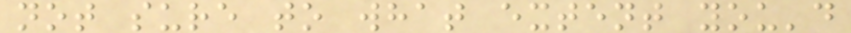not sure to what extent you'd
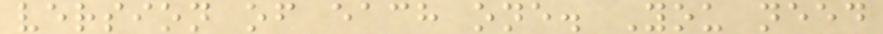version of each one. You need
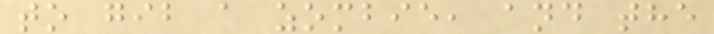to gib a zombie, and the
